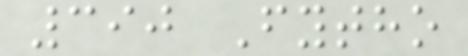390 Fytho
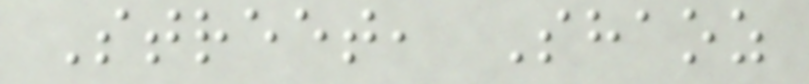Street, Shaoz
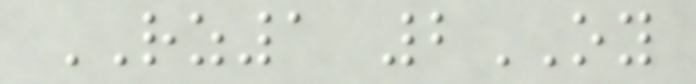RZ1 2OY
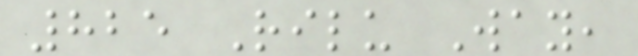825 Rilu Way,
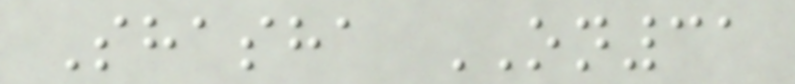Shasha ON31
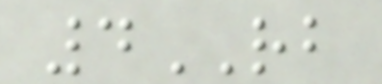4RB
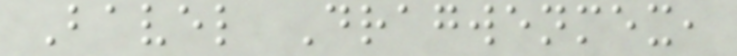Bavel Dragwenmex,
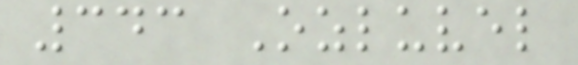343 Ozluvel
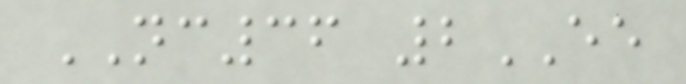NC36 2EE
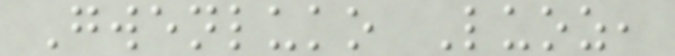Gwenluko Luoz,
